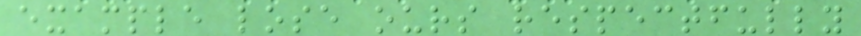example lose ours respectfully
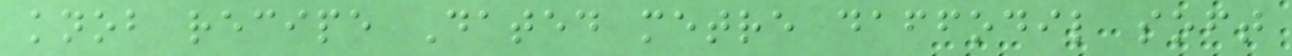knob recipe Dated metre daffodil soft
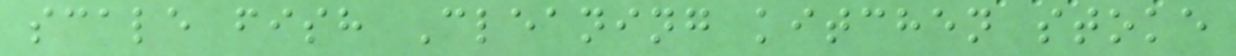scale fish Cleaning kitchen stoke
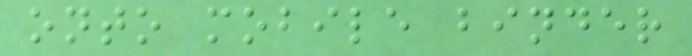onto mobile binder
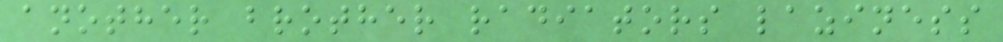another brother radiators laziness
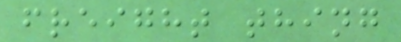freight thing
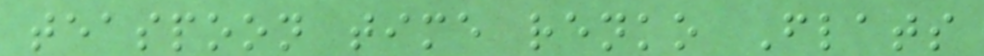teaspoon time renko Flats
